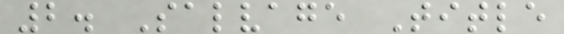2. Salvage Title
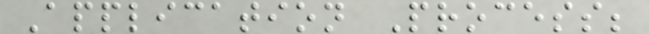Application Process;
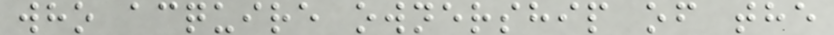who acquire ownership of the
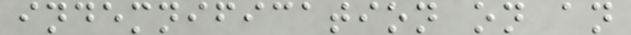indemnification on an
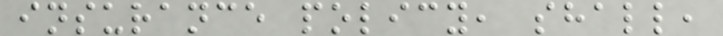insurance policy, shall,
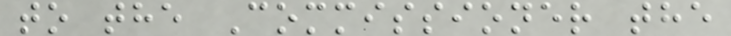to the Commissioner the
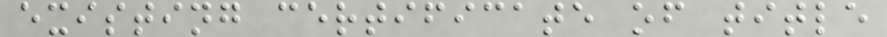existing certificate of title
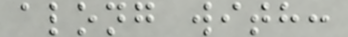along with:
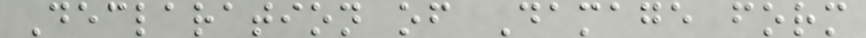Declaration of Damage form
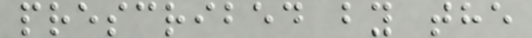prescribed by the
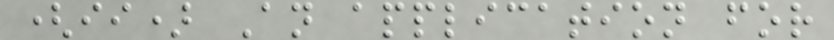(ii) An application for
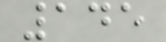145
